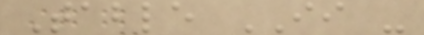Table II -
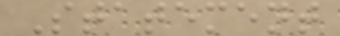Statement
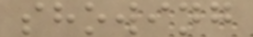showing
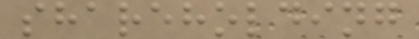shareholding
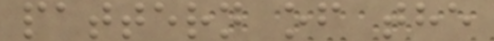pattern of the
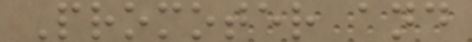Promoter and
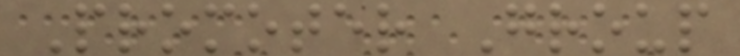Promoter Group
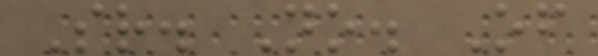Sr. No. Of
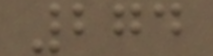274
